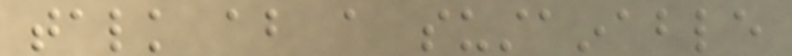talk about a sustainable
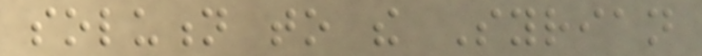solution to the Syrian
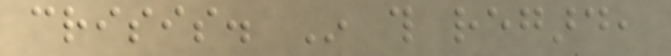crisis. In this regard,
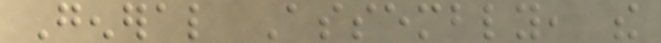General Assembly, the
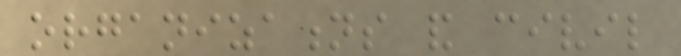organizations and civil
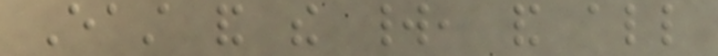East and the world, and all
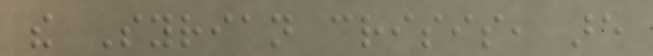the Syrian crisis, are
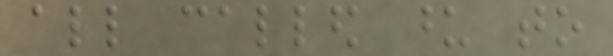all called upon to
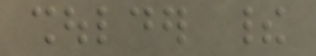shoulder their
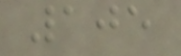105
